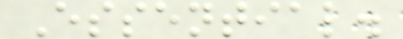Essential.
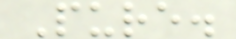Pure.
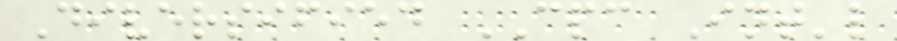Diversified CPC Int'l
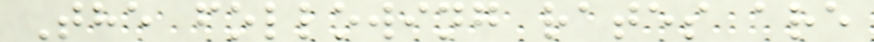The following rates are
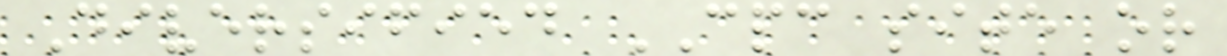Diversified CPC site or
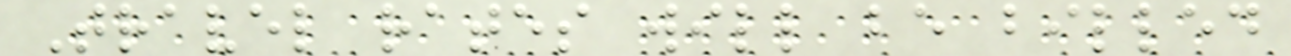Travel rates will be billed
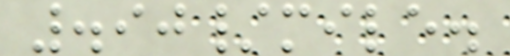.90/mile.
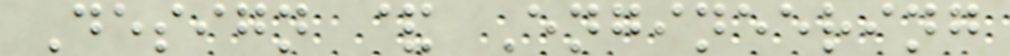Design & Engineering
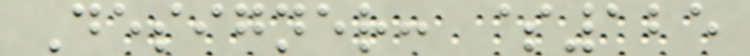Designer: $125
